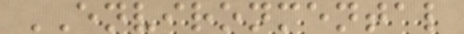ENVIRONMENTAL
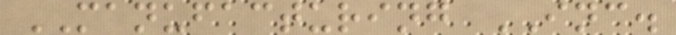MANUFACTURING INC.
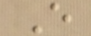E
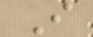I
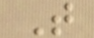T
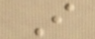I
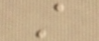A
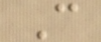C
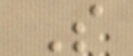S
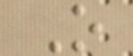O
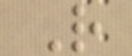R
